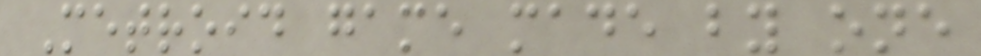Metroid game made by one
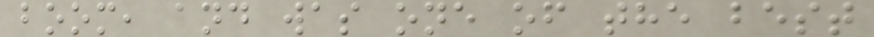boom, and was one of the best
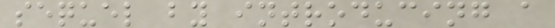sequel by introducing a
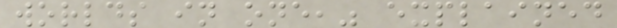worlds in one," explained
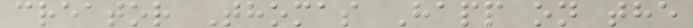creator Thomas Happ on the
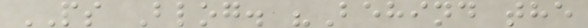PS Blog. "Behind the
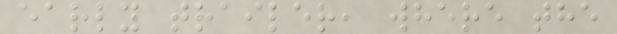early trailer, where the
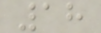18
